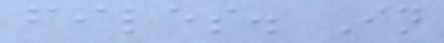files. In
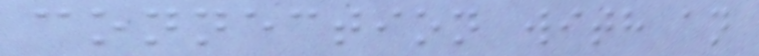connection with an
